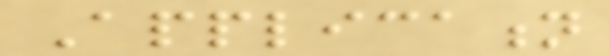Application
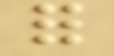for
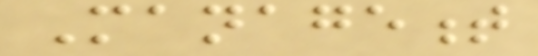Management
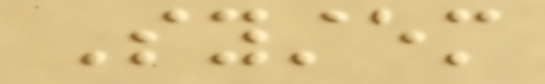System
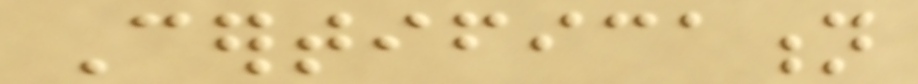Certification
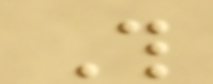This
